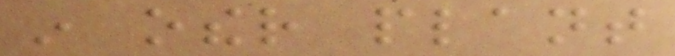in other plant
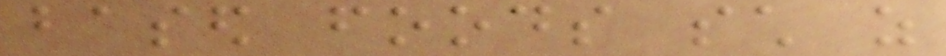based foods such as
